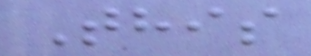This
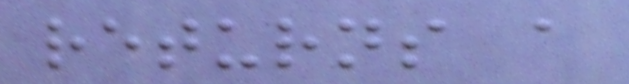returns a
